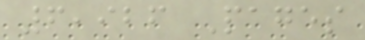6,926 Pages
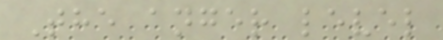The anger level
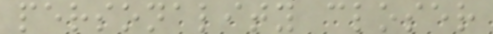personality closer
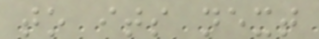to its next
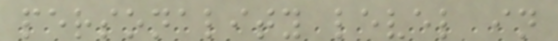personality level in
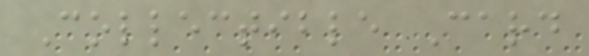Collectible Card
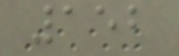152
